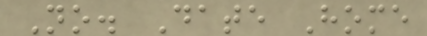No. Date Home
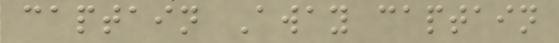captain Away captain
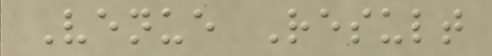Venue Result
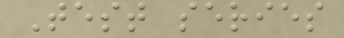Test series
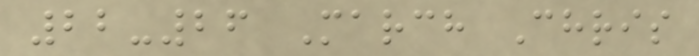22-26 March Chris
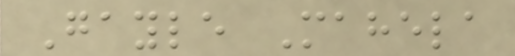Gayle Mahela
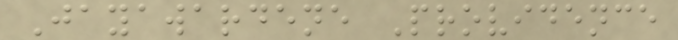Jayawardene Providence
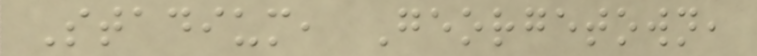Stadium, Georgetown,
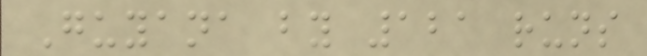Guyana by 121 runs
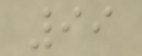99
